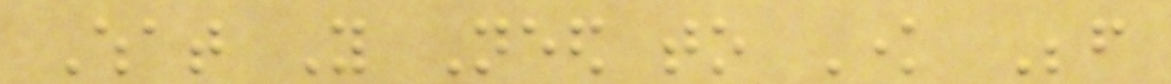What You Need to Know Before
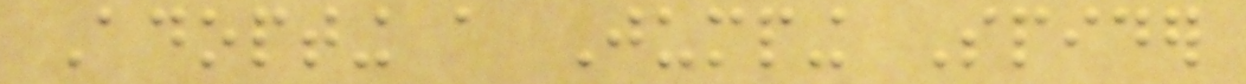Adopting a Jumping Spider
